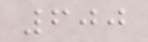600
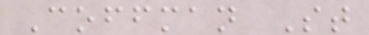Coffman St
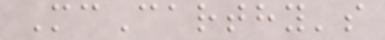McCarthy's
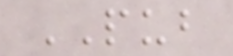PUB
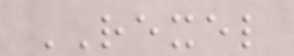REXEL
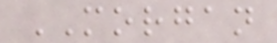MORGAN
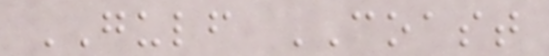GULF COAST
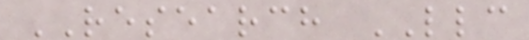RESEARCH LLC
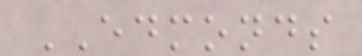EDMONDS
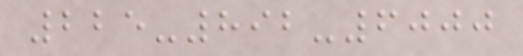225-892-6000
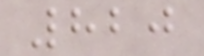820
